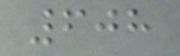608
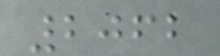2062
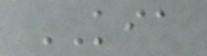KIA
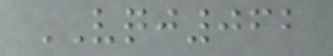VQJ062
